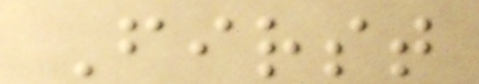First
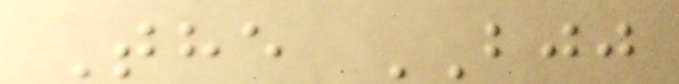The BJJ
